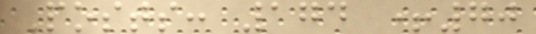Posts: 174 +70
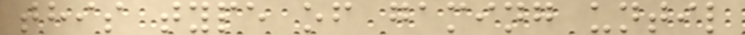this type of gaming until
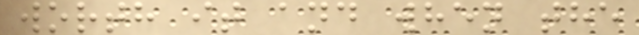worth it and when the
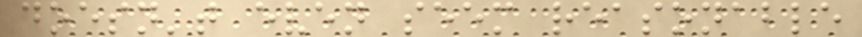doesn't even seem reasonable
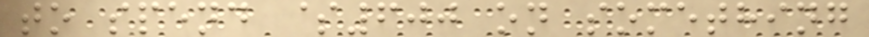to spend $600 on something
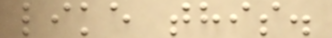like this.
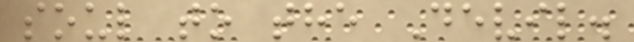soul to the Devil.
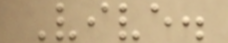Vive.
